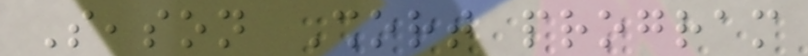Season Short program
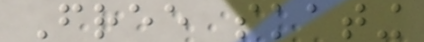Free skating
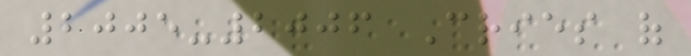2005-2006 Cries of
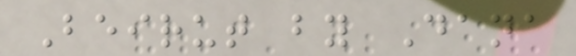Beirut by Dana
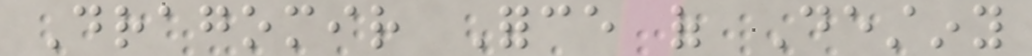Dragomir Force of Destiny
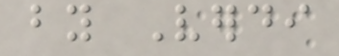by Verdi
